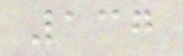137
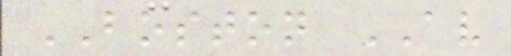BOSTON AV
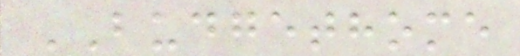BUDGETHOME
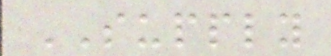SUPPLY
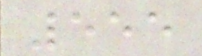555
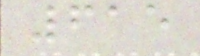615
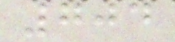704
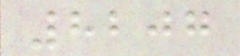8207
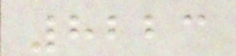8223
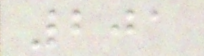201
